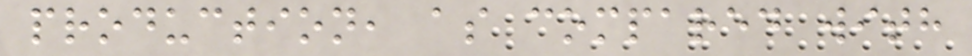production, as compared with
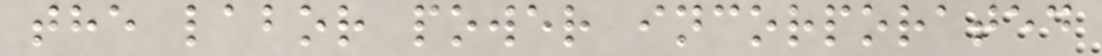the labor power incorporated
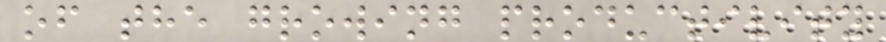of the growing productivity
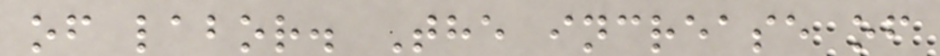of labor. The increase of
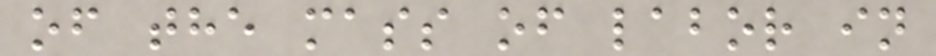of the mass of labor in
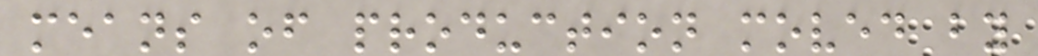means of production moved by
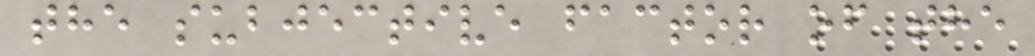the subjective factor of the
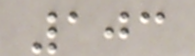103
